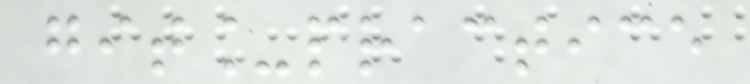git_practice
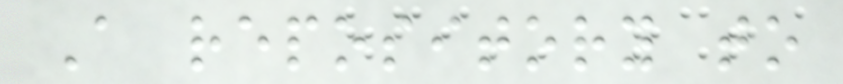A repository to
